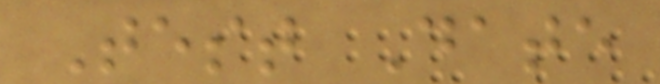Test Date
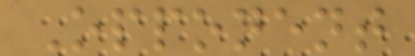Opponent
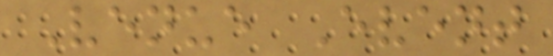Venue Event
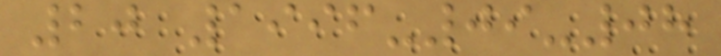20 1996-09-08
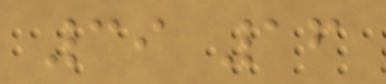39 16
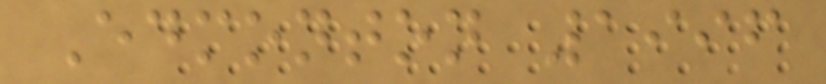Edmonton 1996
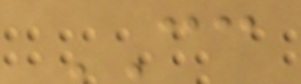CC
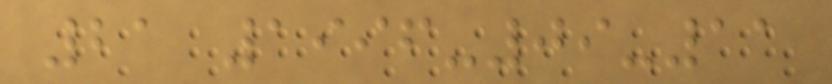21 1996-09-11
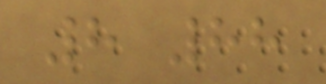8 88
